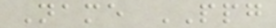Name PPG
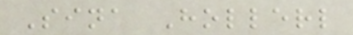Sina Hollerl
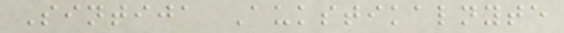Sintija Aukstikalnyte
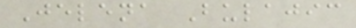Jelena Bulajic
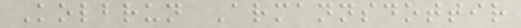Kolbrun Armannsdottir
